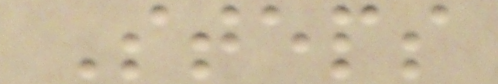Steps
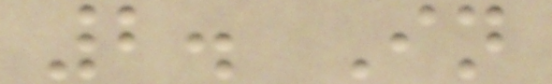2. In
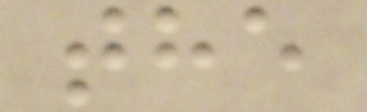the
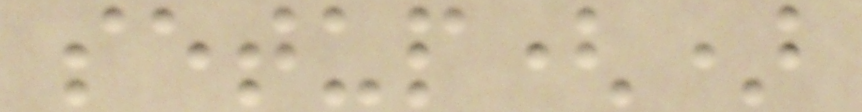setup()
